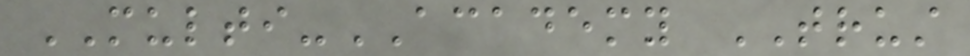MULTI-ACADEMY TRUST
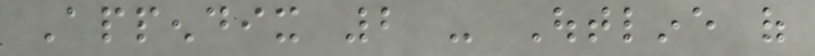Appendix 2 - Outline of
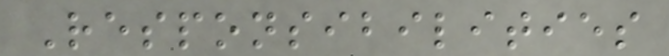Responsibilities
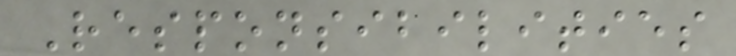Responsibilities
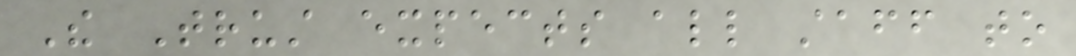The Trust expects all staff to
